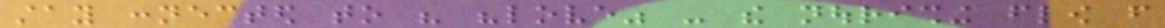stay connected to his "love" - the nourishing flow from
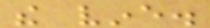the vine.
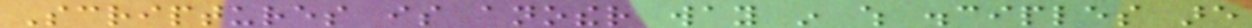Scriptures is another way in which disciples are
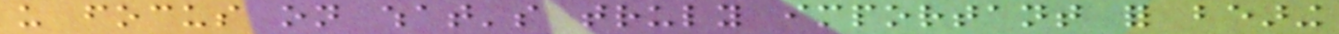us focus on what's truly important for bearing
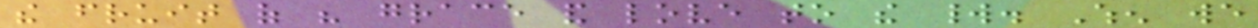the fruit of his grace and love to the world. When we
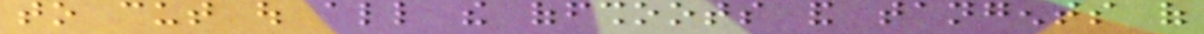to cut out all the offshoots and tangents of
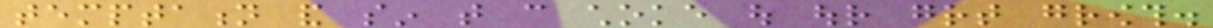temptation and sin that can choke out our great growth.
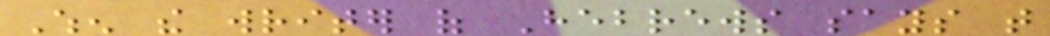When the writer of Hebrews says that
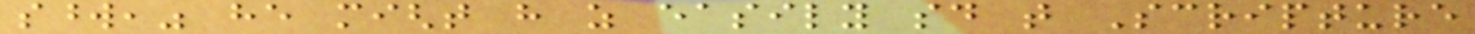sword," he might have as easily said that Scripture
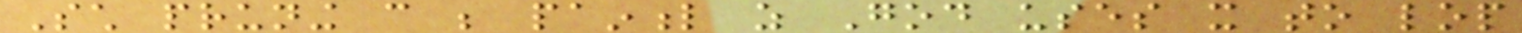Such pruning can be painful as God uses it to lop
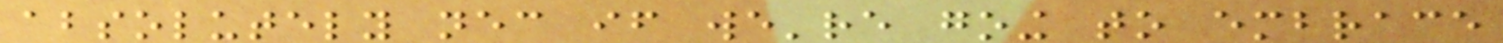absolutely necessary if we're going to embrace
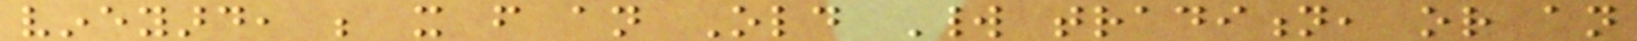vineyard, be it from an Old World tradition, or an
